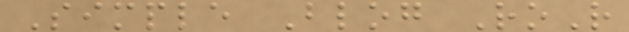Simple Blog RoR
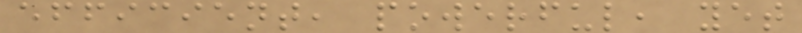efficient, powerful, yet
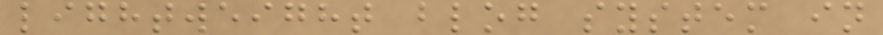lightweight blog system in
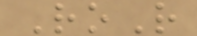RoR
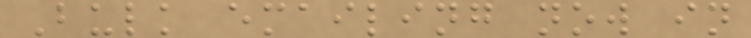Bulk emailing now in
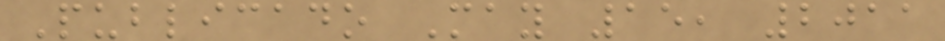Publicado May 15, 2011
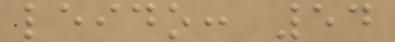leido: 54
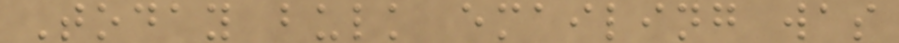Today bulk emailing was
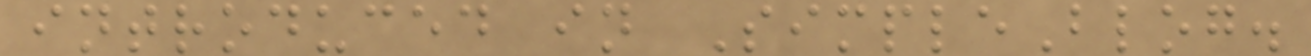introduced in SimpleBlog.
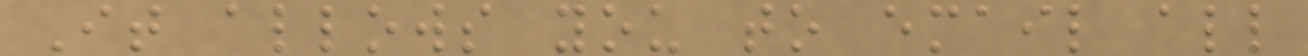It allows you to email all
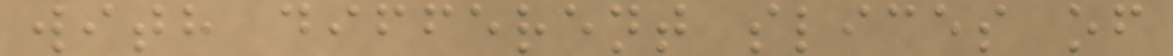with different slices of
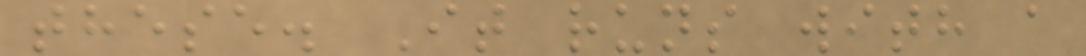these. It runs with a
